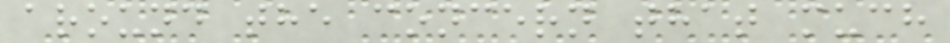around the concern that much
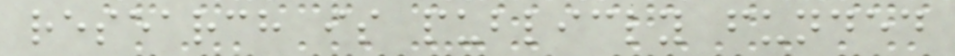research is publicly funded
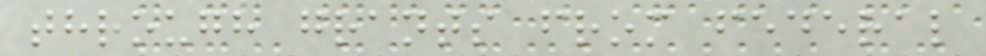through grants from federal
